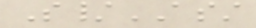S/ASST
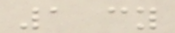1 cy
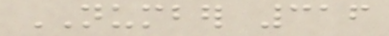NUMBER 316
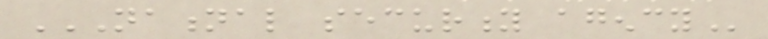NATIONAL SECURITY AGENCY
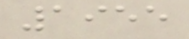1955
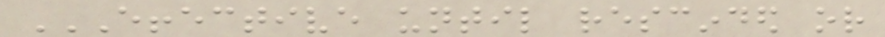EFFECTIVE UNTIL RESCINDED OR
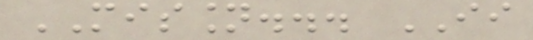MISSION... II
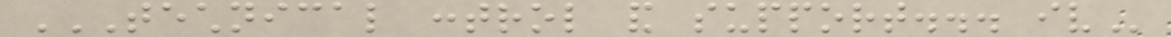TECHNICAL CONTROL AND SUPPORT... IV
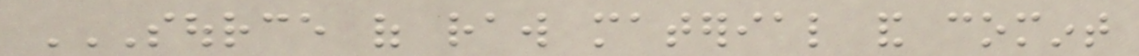SOURCE OF RAW MATERIAL AND COMINT
